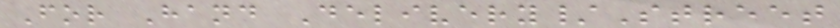For Hand Delivery/Street
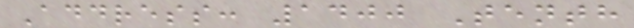Address: 1400 Tenth
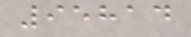95814
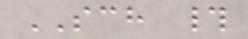SCH #
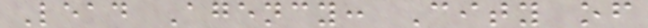Lead Agency: City of
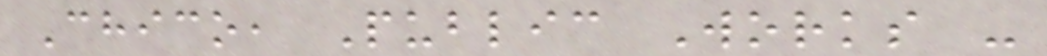Chico, Public Works -
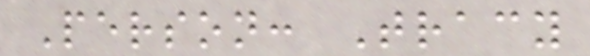Person: Tracy
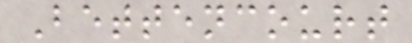Bettencourt
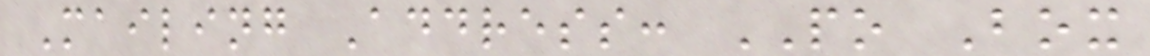Mailing Address: PO Box
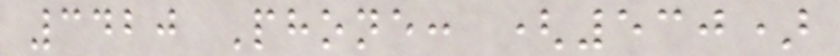3420 Phone: (530)
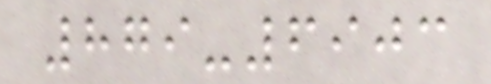879-6903
